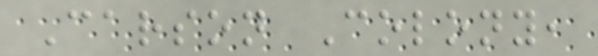Carson Colony,
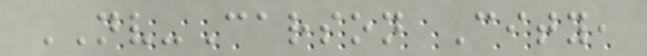NV-Carson City,
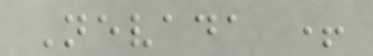Nevada +
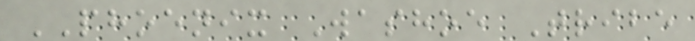PHOENIX Washoe Tribe
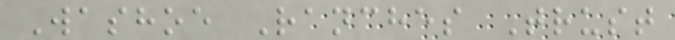Washoe Ranches Trust
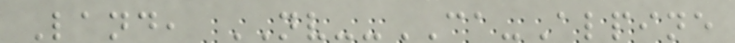Land, NV--CA-Alpine
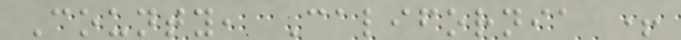County, California +
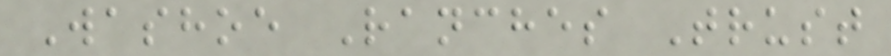Washoe Ranches Trust
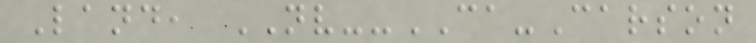Land, NV--CA-Carson
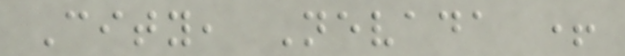City, Nevada +
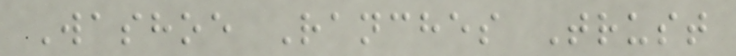Washoe Ranches Trust
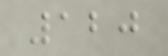120
